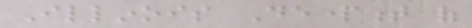Illinois Department of
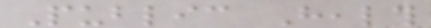Public Health
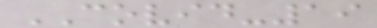COVID-19
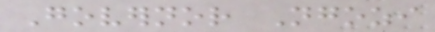Governor Ngozi
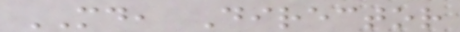MD, Director
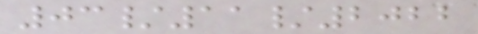03/11/2022
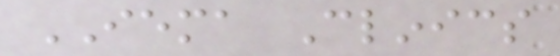IEMA Clinics
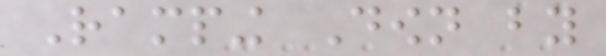Ramping Down by
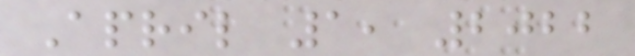April 1, 2022
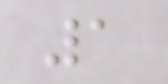1
